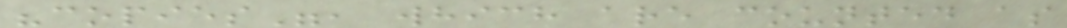"copies", which are counted as
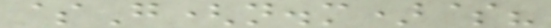$G(n.m)$?
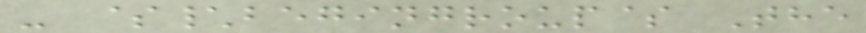- $\begingroup$ The
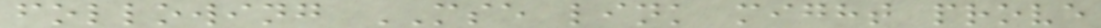following MSE link might prove
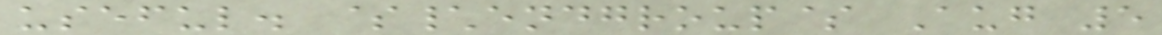useful. $\endgroup$ Aug 5
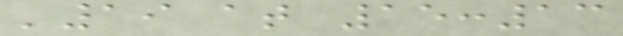'19 at 15:13
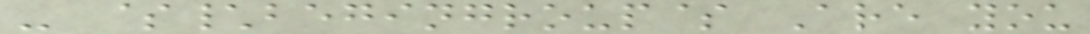- $\begingroup$ Are you
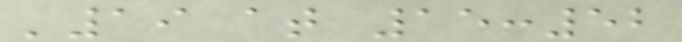'19 at 15:52
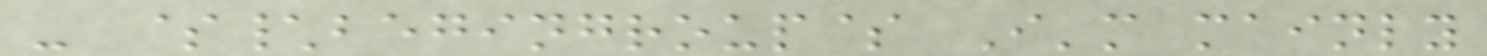- $\begingroup$ I'm mainly
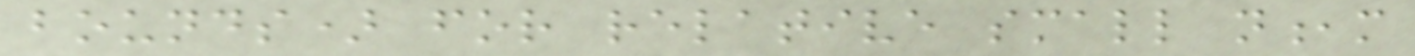bounds) for relative small n,m
